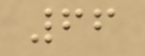66
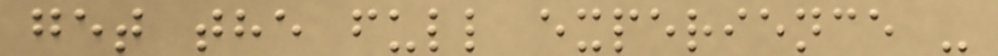get the full experience -
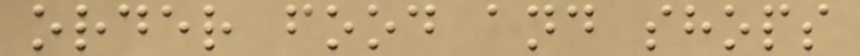order food and shops
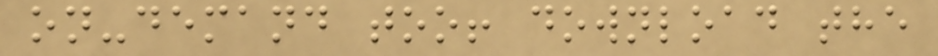on-demand too! download the
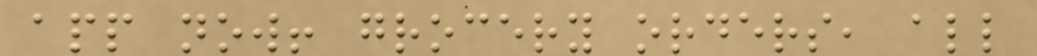app now! grocery orders, all
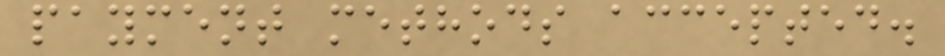payment methods accepted.
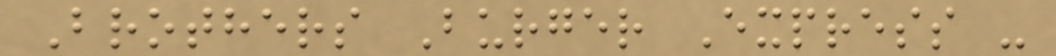Brothers Burger Express -
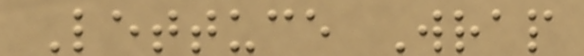Lettuce Wrap
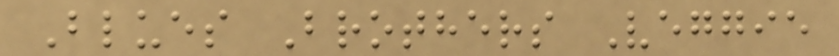Blues Brothers Veggie
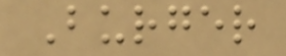Burger
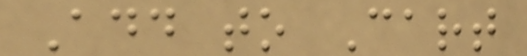Add to Cart
